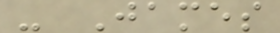- James
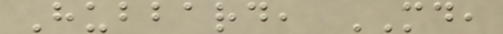Hubbard, MD,
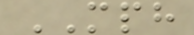MPH
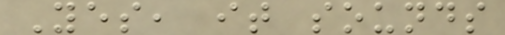Yes, it sounds
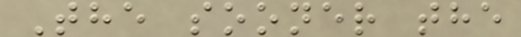The sooner the
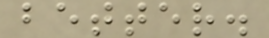better.
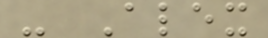- Alex
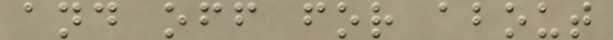and off for about
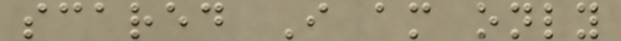scared I am only
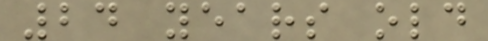24 years old
